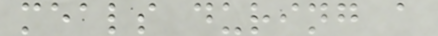meals during a
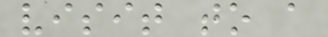visit to a
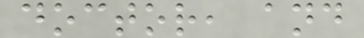doctor, and
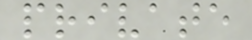private
